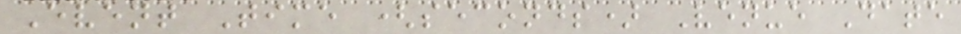Event Time (seconds) Venue Date
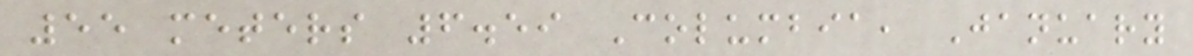55 meters 6.59 Columbia, January
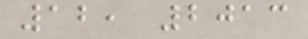12, 2013
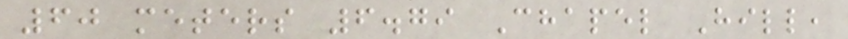60 meters 6.79 Chapel Hill,
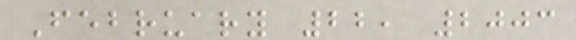February 22, 2003
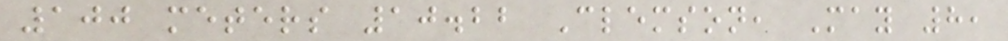100 meters 10.22 Clemson, May 8,
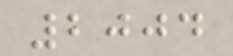2004
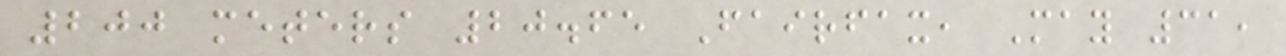200 meters 20.65 Fairfax, May 31,
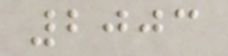2003
